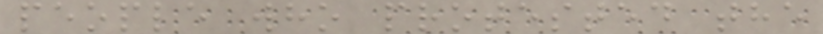people who protested the
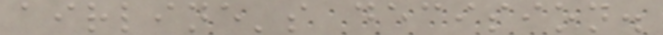airline's decision.
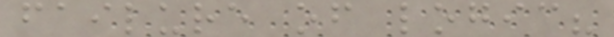failure of logic?
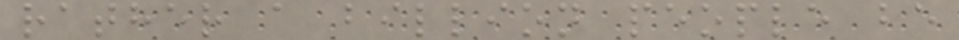rather a billion people be
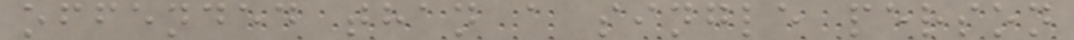offended than a single person
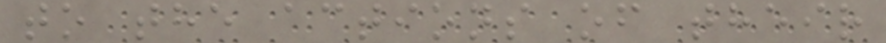to the actions of their
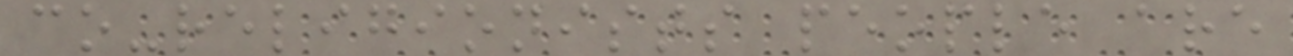co-religionists people are
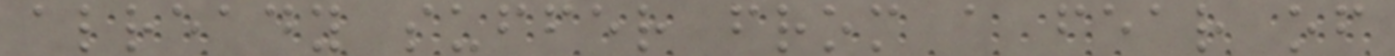already suffer from a fear of
